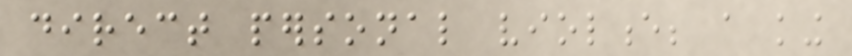direct personal violence; a king
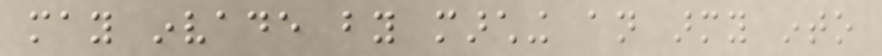may invade by marching an army into
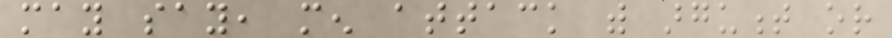may say, men attack with argument or
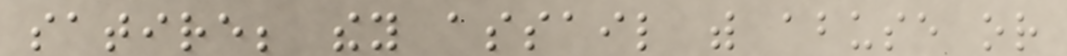satire; they assail with abuse or
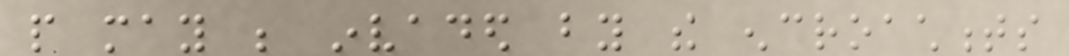people may be invaded by the encroachments
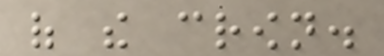of the crown.
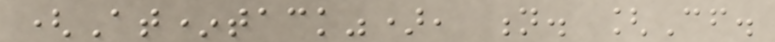(At*tack"), n. [Cf.
